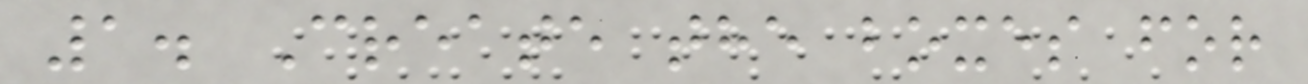1. Create the boxes for
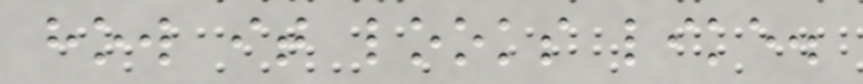how it looks like.
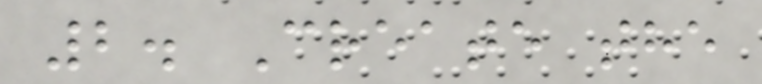2. Create the
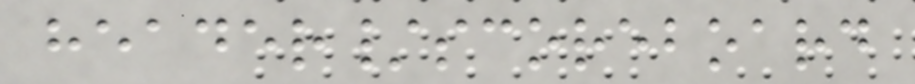header/scoreboard
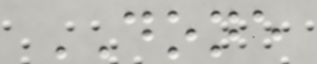DONE
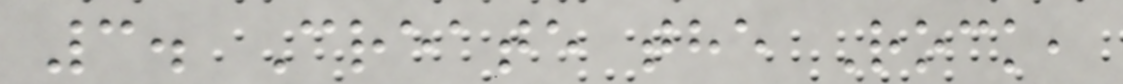3. Create the Rock,
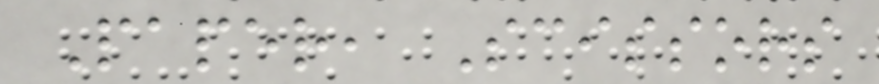Paper, Scissors
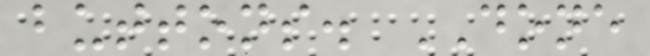buttons. DONE
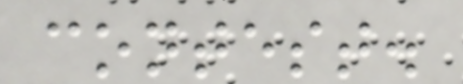contest.
